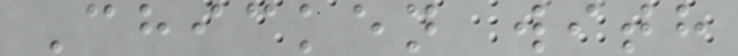Chicken with
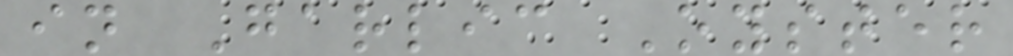in Garlic Oyster
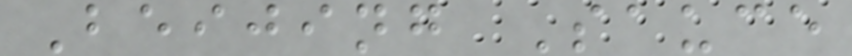Beijing Sauce
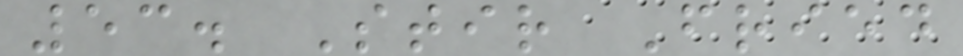53. Stir Fried
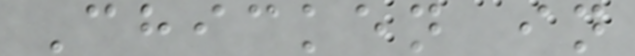Chicken in
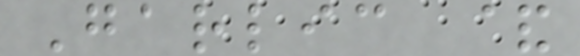Garlic &
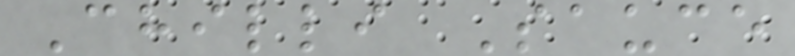Chilli Sauce
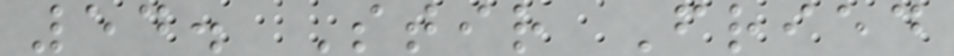54. Stir Fried
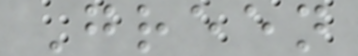Green
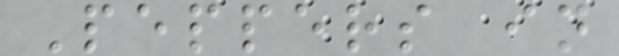Peppers in
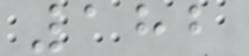182
